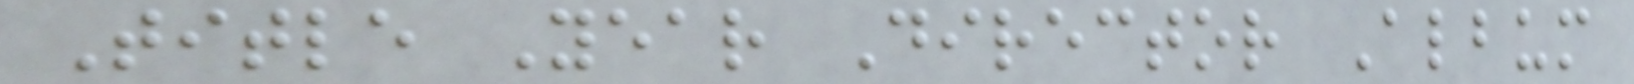Title Year Director Album
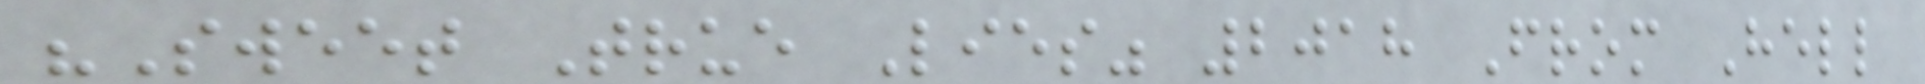"Sweet True Lies" 2018 From Hell
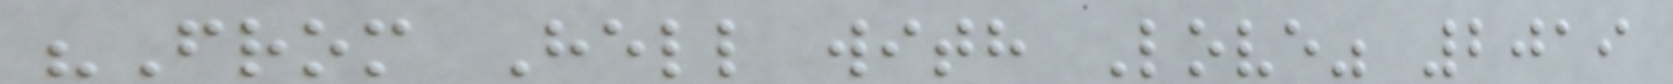"From Hell with Love" 2019
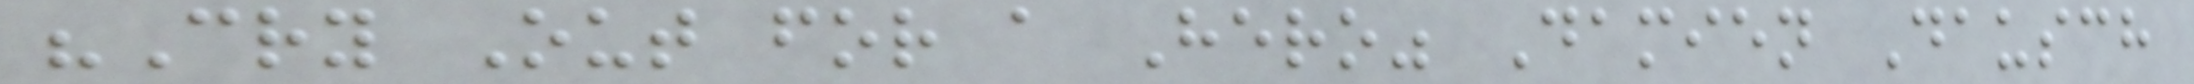"Cry Out for a Hero" Damien Dausch
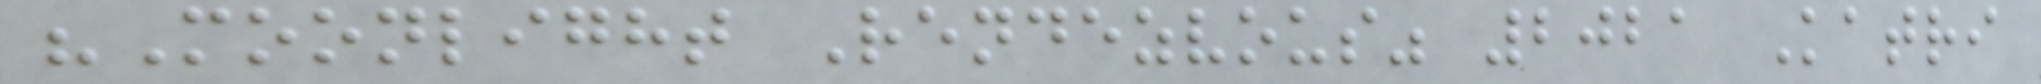"Moonlight Rendezvous" 2021 Katri
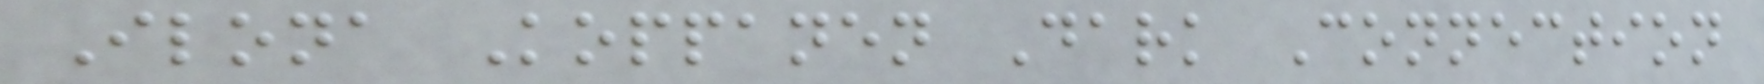Ilona Koppanen Dark Connection
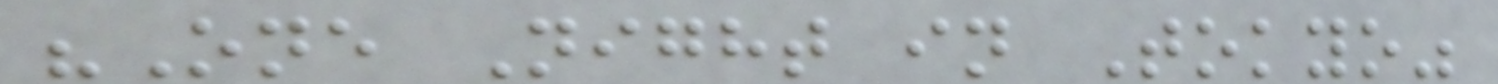"One Night in Tokyo"
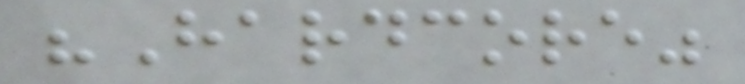"Hardcore"
